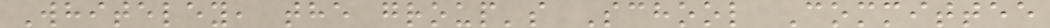Whiteley, the group's School Committee
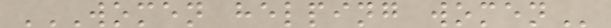WOMEN HELPING WOMEN
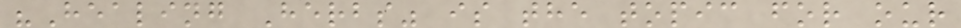"Healing Herbs" is the topic for our
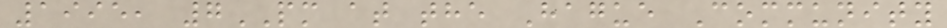1995, 7PM at the Hague Community
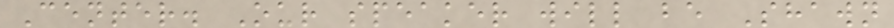Center. Our speaker will be Shawn
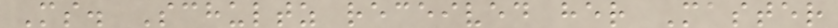Ms. Schultz received her Master
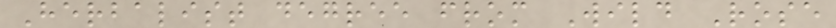Herbalist degree from Wild Rose
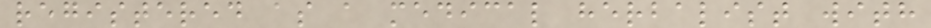registered as a medical herbalist with
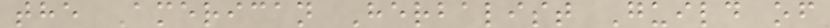the American Herbalist Guild of
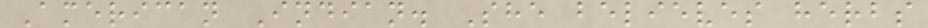American Indian. She believes herbs
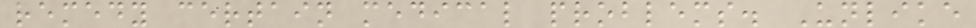remedy certain medical problems. Unlike
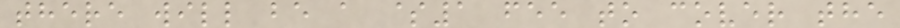there will be a $1 fee to cover the
